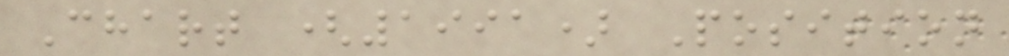Chart (1991) Position
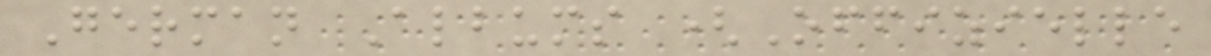German Albums (Offizielle
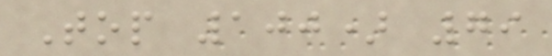Top 100) 79
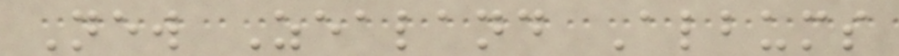New Zealand Albums
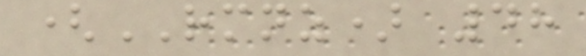(RMNZ) 48
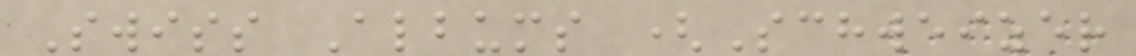Swiss Albums (Schweizer
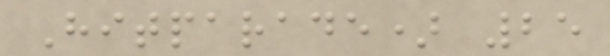Hitparade) 25
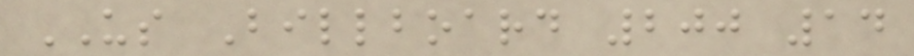US Billboard 200 14
